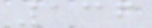136
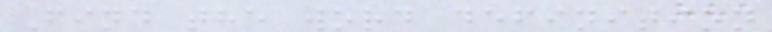Find the word definition
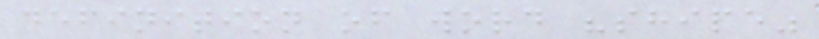definition of word "shipe"
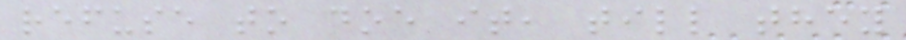refuse to doe it, till they
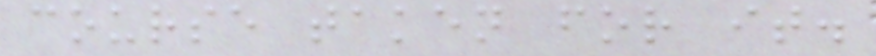course taken for it.
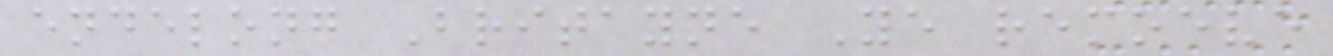endelong Britayne Ye remoeve
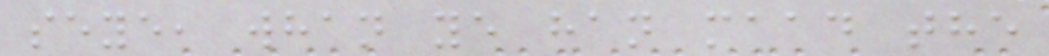seye, whan ye han maad the
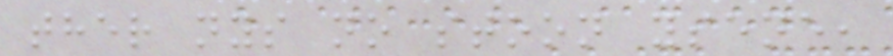ther nys no stoon ysene,
